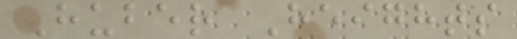Huber Heights
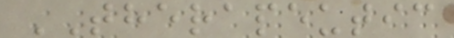THERAPEUTIC
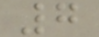7
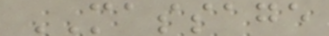MASSAGE
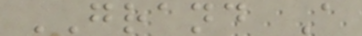GRAND A
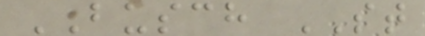BUSCH ST
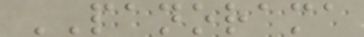PANORAMA
